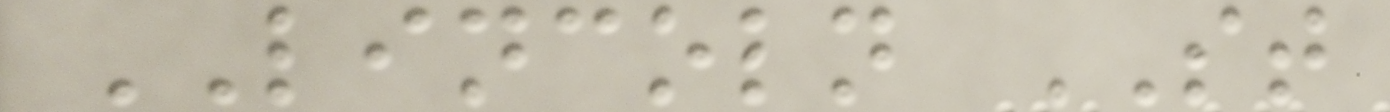LINCOLN ST
